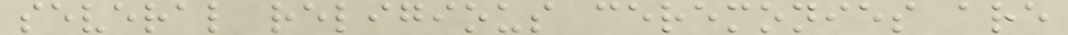several religious ceremonies are
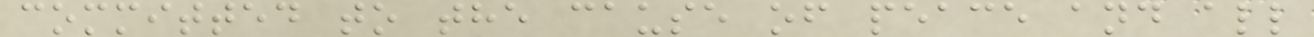committed to the cause of peace and all
